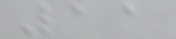11
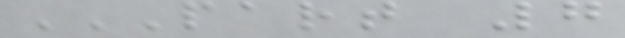PART 7
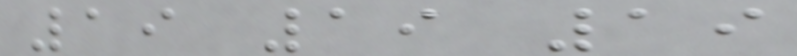19 19 19
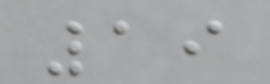19
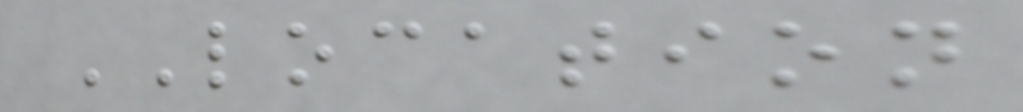LOCATION
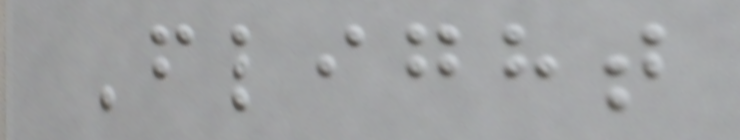Flight
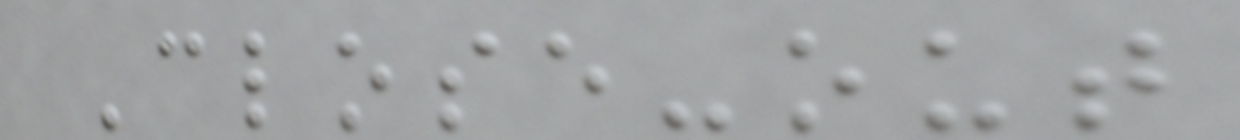Close-out
